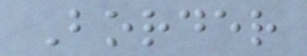Border
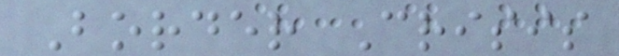Border Crisis
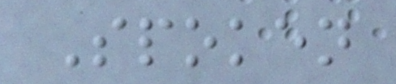Spoken
